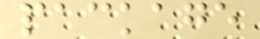package
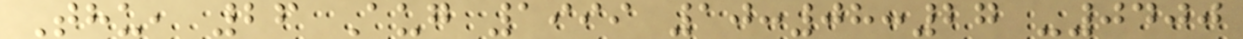Thu, 26 Aug 1999 10:08:27 -0400
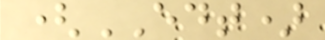(EDT)
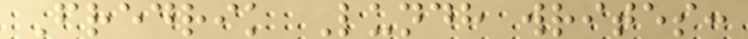Fredrik Lundh writes:
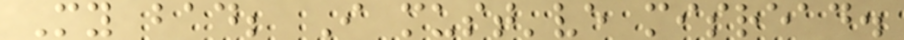My bad; I must've misread.
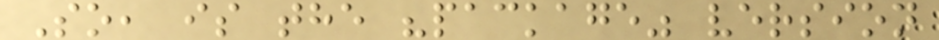So, is the "package" version
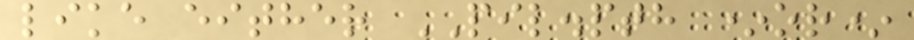like either PIL.pth *or*
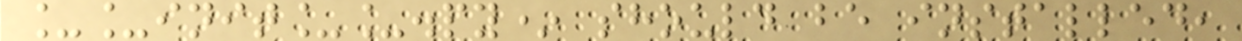__init__.py* should be installed,
